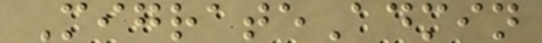MigrateAdmin
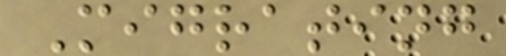Migrating
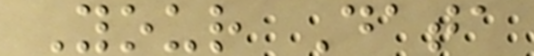Your Data
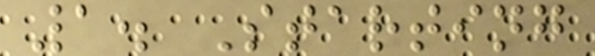1. Starting
